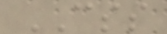CSS
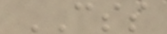CSS
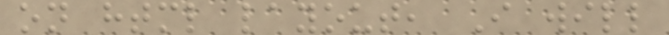on html layout, I will
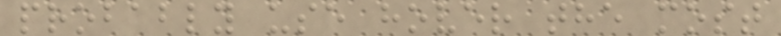probably use hover the most
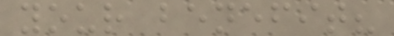your benefit?
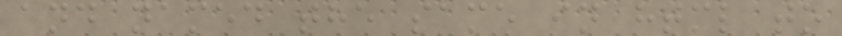and named the same in html to
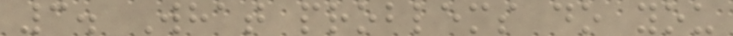3. What problems do you
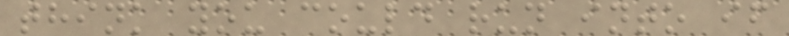think you could run into if
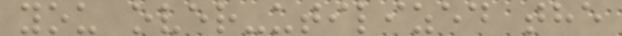you over-utilized the
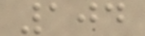104
